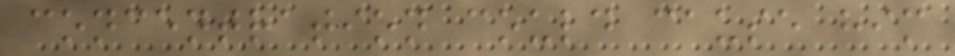concentration could cause him
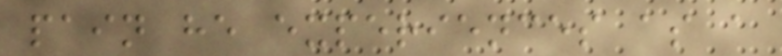pain he experiences as a
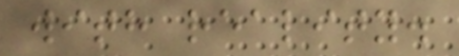with reality.
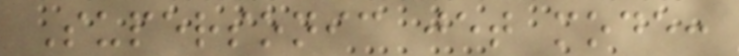Supersonic jet mode:
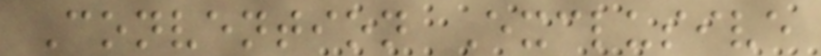Convention Exclusive
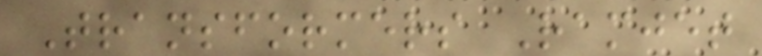Transformers Ramjet
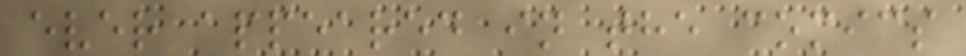ever appeared in the comics
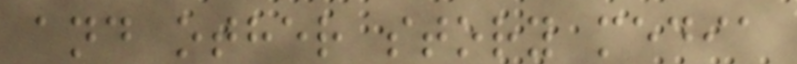and other story media
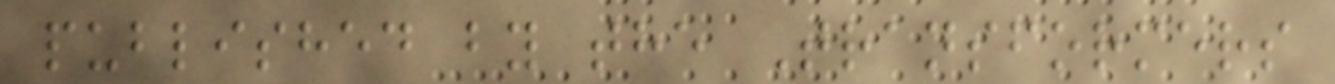published by the Transformers
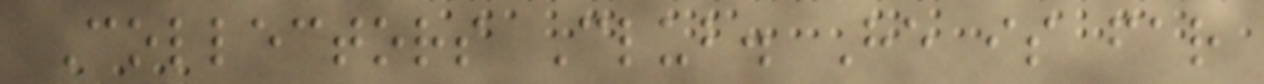Collectors Club. He is far
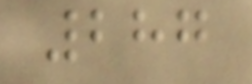287
